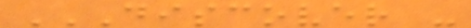DISCOVER -
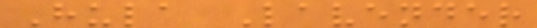Hula Lavender
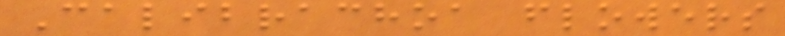Calibrachoa flowers
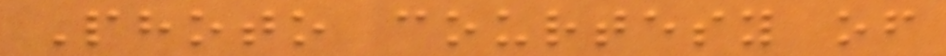Photo courtesy of
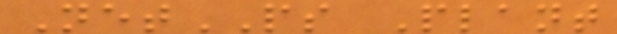NetPS Plant
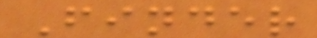Finder
